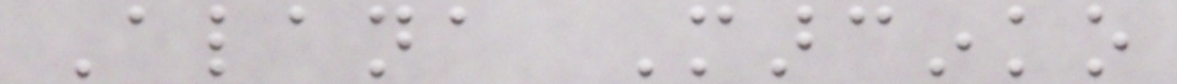Alana Marcinko
